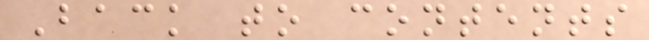Back to contents
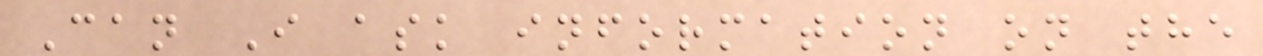Can I ask information on the
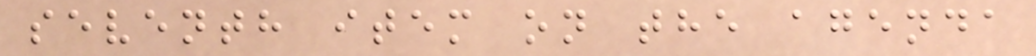seventh item on the agenda
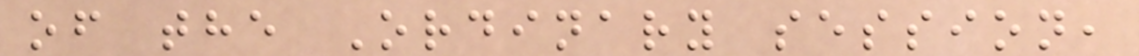of the Ordinary session,
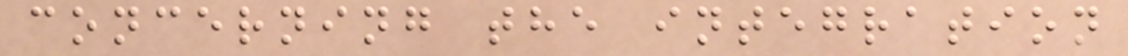concerning the integration
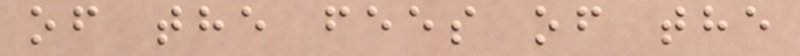of the fees of the
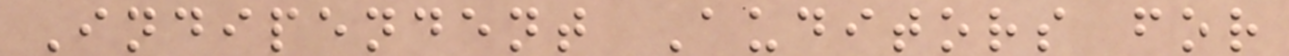Indipendent Auditors for
